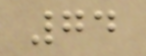74
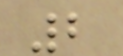2
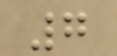7
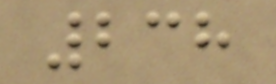238
